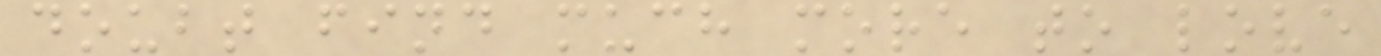doubt find much more to love
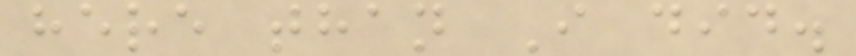here than I did.
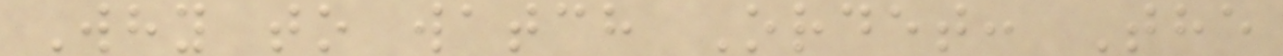Why to watch Ordet: The
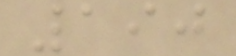190
